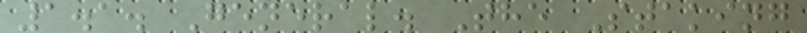1.1. General. The Staking
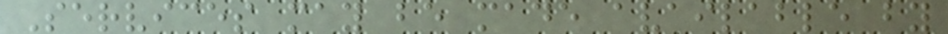Services may be made available by
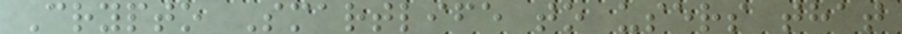Crypto Smartlife to users that
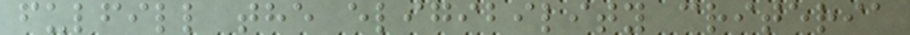fulfill the eligibility criteria
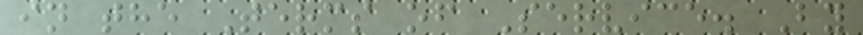in the Terms of Service. By
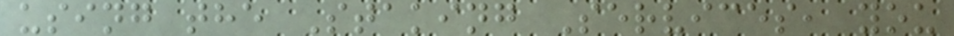using the Staking Services, you
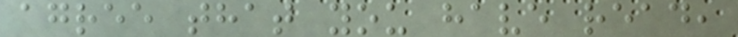agree that you have read,
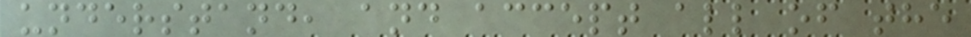understand, and accept all of the
